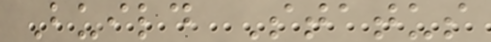Build Status
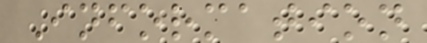Information
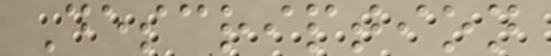Description
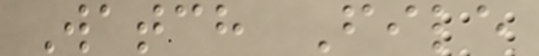Watch File
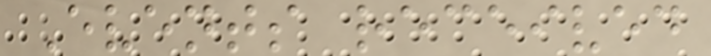Events received
